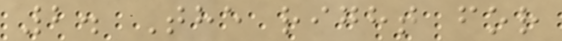2. The right for
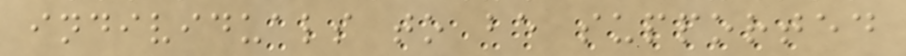individuals to be supported
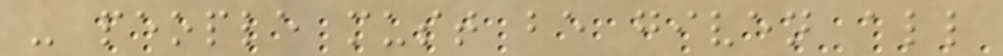- people must be given all
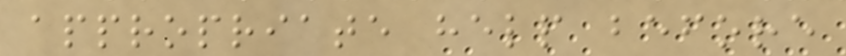appropriate help before
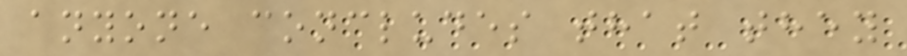anyone concludes that they
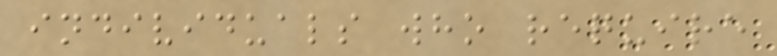individuals who require
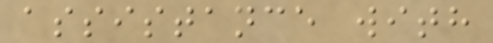assistance with
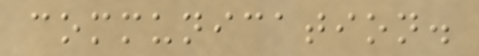communication.
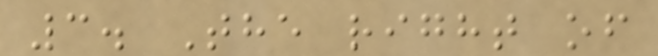3. The right of
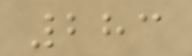283
